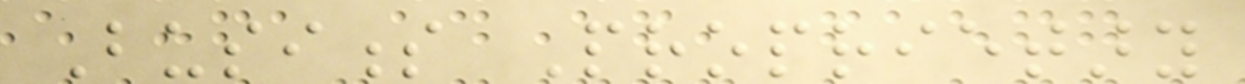Business Proprietary
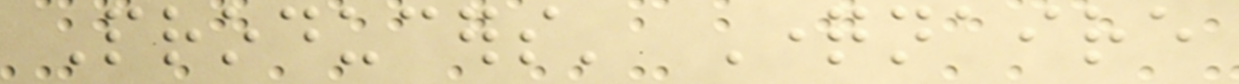Producers' Questionnaire
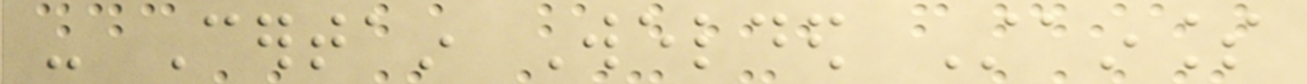- Certain Welded Stainless
